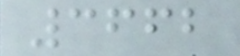3662
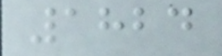1824
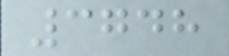3748
